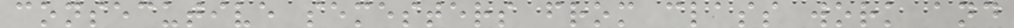consecutive semesters from class work and
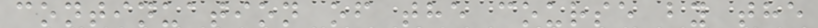continuation of the course by the
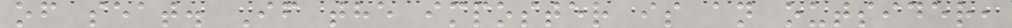of seat. If the imposter is an outsider,
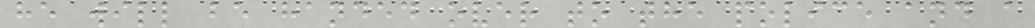he will be handed over to the police and a
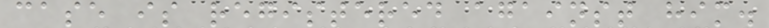case is registered against him.
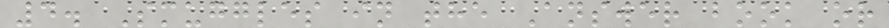4. Smuggles in the Answer book or
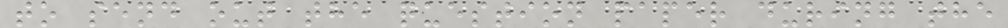to send out the question paper during the
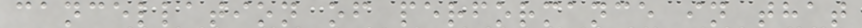cancellation of performance in that
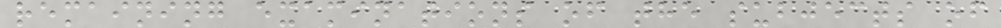remaining examinations of the subjects of
